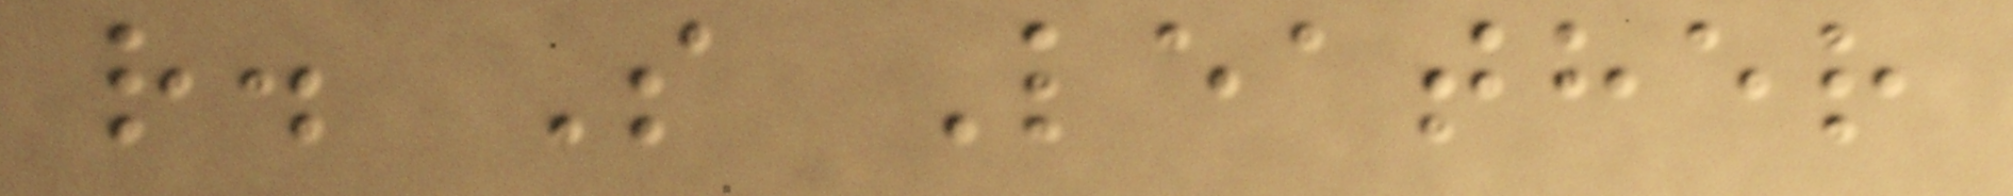r. S Leather
